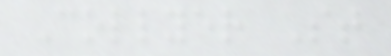Collyer St
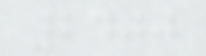2400
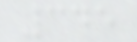345
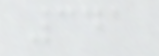341
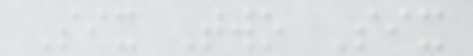Six Two Six
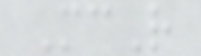McR
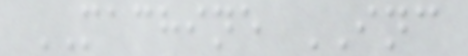MACHINE INC
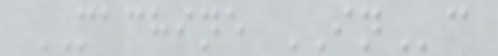MACHINE INc
